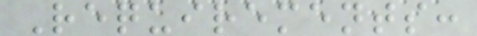Requirements:
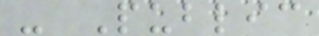- Public
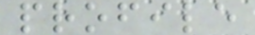profile
